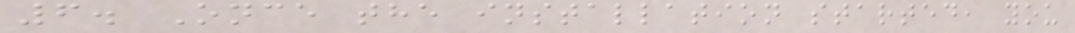6. Once the installation started, you
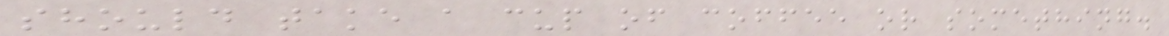should take a cup of coffee or something.
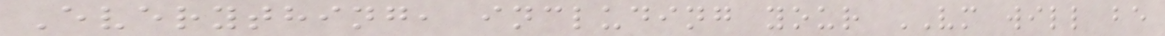Everything, including your VM will be
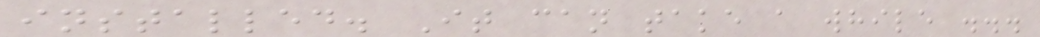installed. It can take a while ...
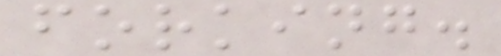forking.
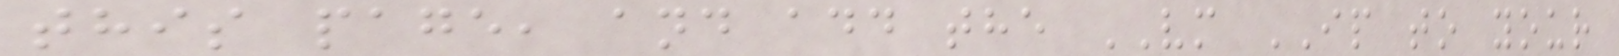this page, and add the VM IP to your
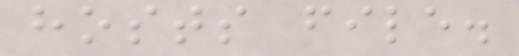hosts file.
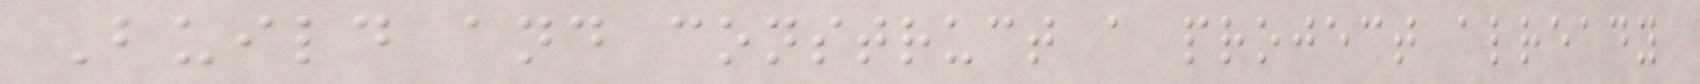Build and construct a project already
